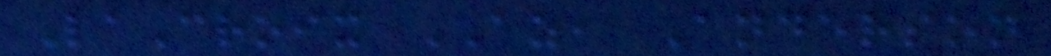LaCroix AZ, Anderson
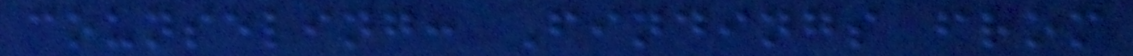counseling: Findings from
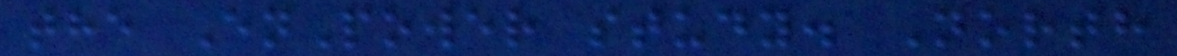the EnPower study. North
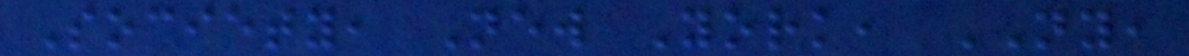Society, New York, NY,
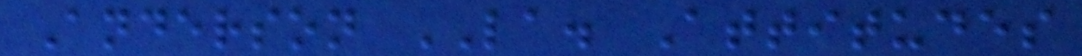Anderson LA. Attitudes
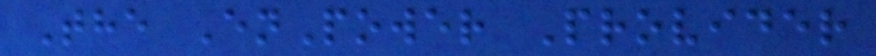The EnPower Provider
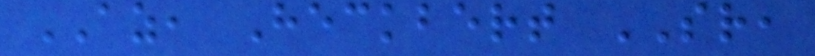AZ, Heckbert SR,
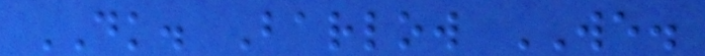DK. Barlow WE.
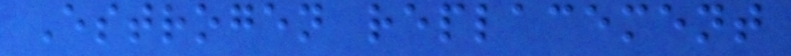Estrogen replacement
